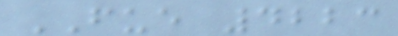FUE 4223
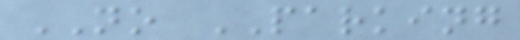NO PARKING
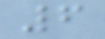6
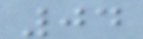04
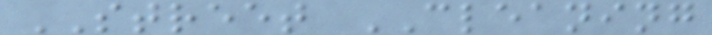STREET CLEANING
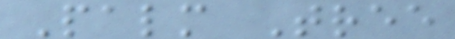Palm Tree
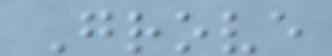Grove
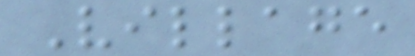Village
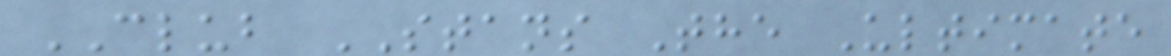CLUB STANS The Ultimate
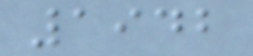1942
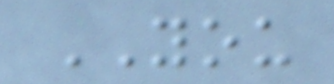YOU
